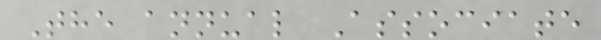The annual Associate
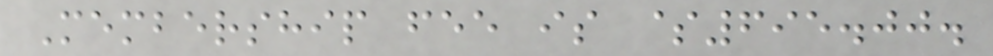Membership fee is $695.00.
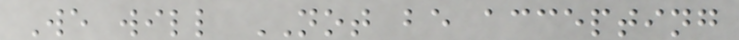We will NOT be accepting
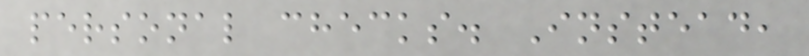personal checks. Instead,
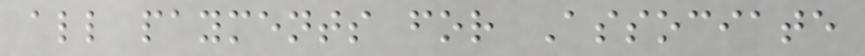all payments for Associate
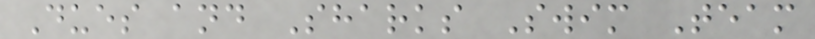Dues and Sharks Swim Team
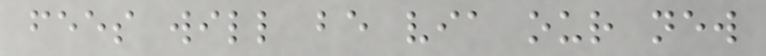fees will be via our new
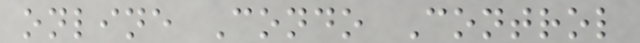online Condo Control
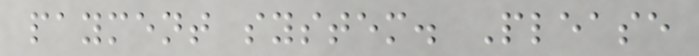payment system. Please
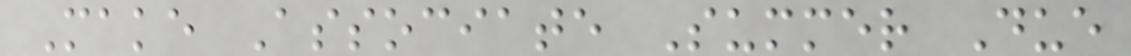Make Associate Summer Due
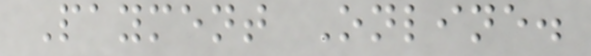Payment Online.
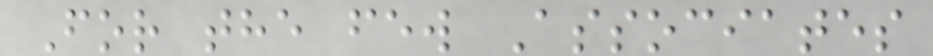For the few Associates
